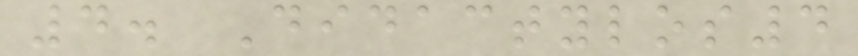4. Didactylos4
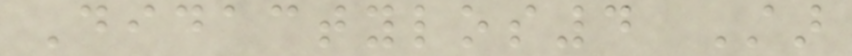Didactylos4 Star
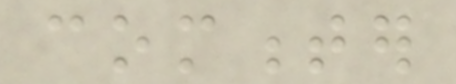commenter
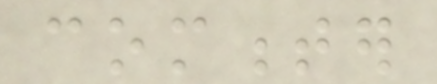commenter
